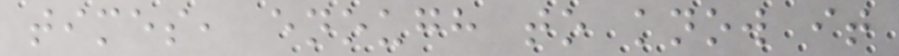times, enough to know it
